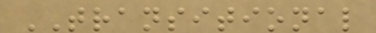TRANSITIONAL
